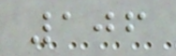106
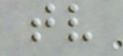tv
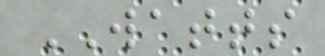WATTS
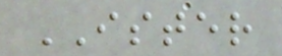ISTER
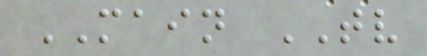MAIN TV
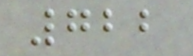722
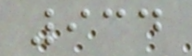934
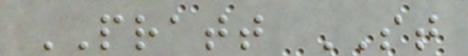PRATT ST
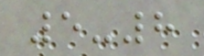5-8
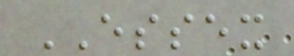ESSEX
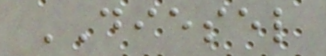DIESEL
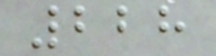228
